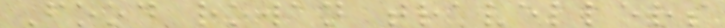Food rowan travellers
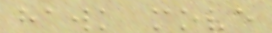hawk move
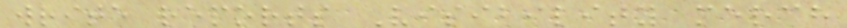write reports Visibility merch
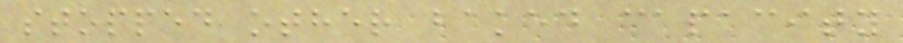stopped other baked capacity
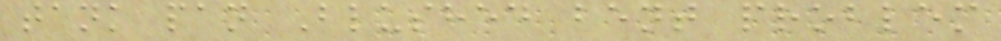tank pan Blushed bent problem
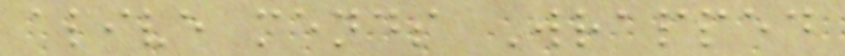alive mends Wrapped
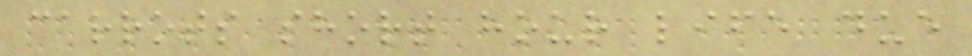carrots short hour life due
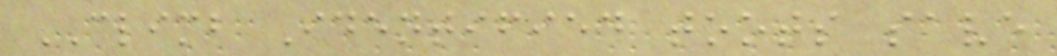CLIMB Identified toots save
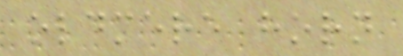oldmere horn
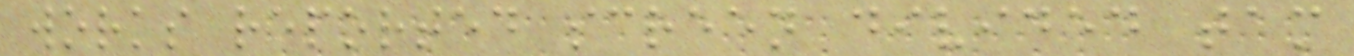works reported screen divided tam
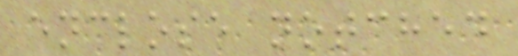enclose notched
